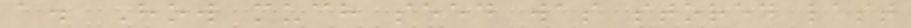a. How much seed was stored last
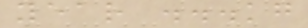year ...kg
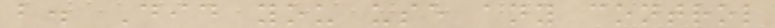b. Did you use any control
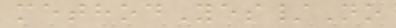methodYes/No
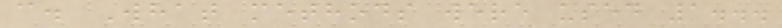c. What methods were used 1...
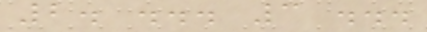2. ... 3 ...
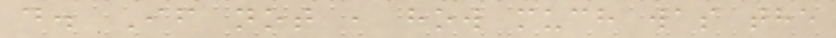d. If not , how much was the
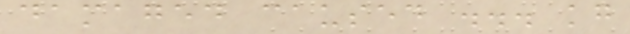damaged caused ... kg
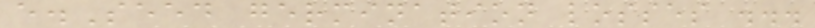e.Seed germination losses ...
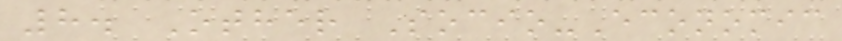8. Other Socio-Economic
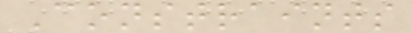Constraints
